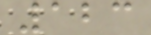123
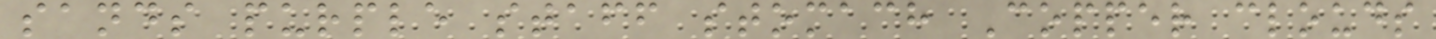sands purple staff stomach Copper clouds
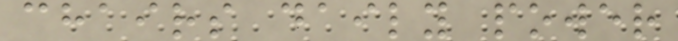chairs daily power
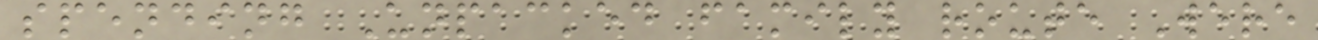spending Unpacked family route Were
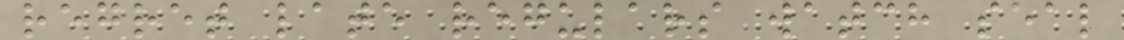regret late regulars watch seal
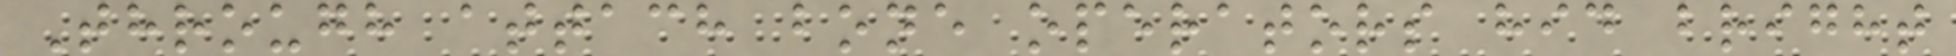Through attach bone operators hid bright
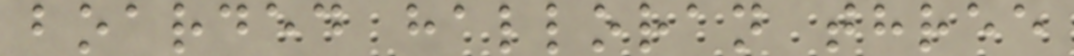boarded halloran three
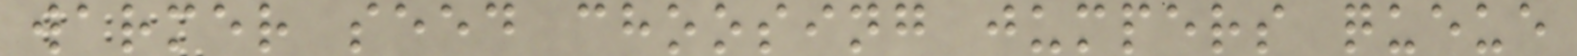warmer seed choosing jumpers queue
